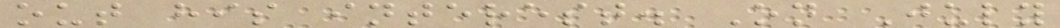out his interest. On July
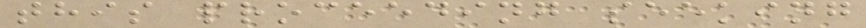this proceeding seeking
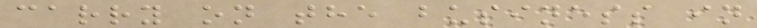carry on the business in
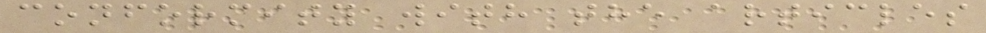conformity with the articles
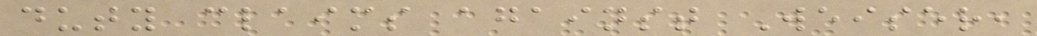duty claims against Weiser,
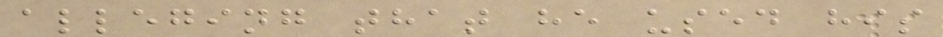alleging that he used his
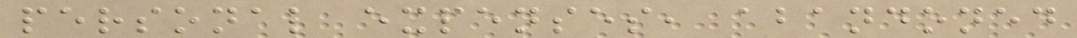personal expenses, abandoned
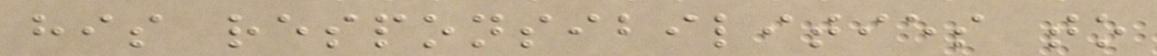his responsibilities to
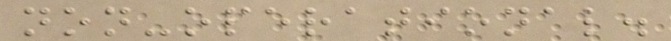non-operational.
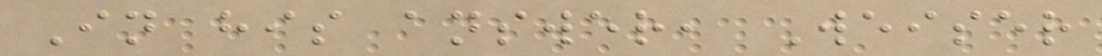In his answer, Weiser
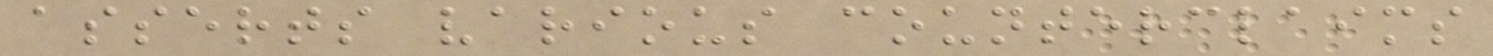asserts various counterclaims
